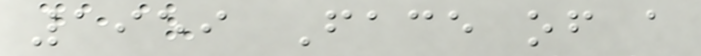1959 Face of a
